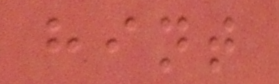hint
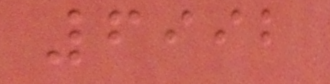6992
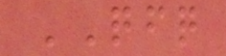QFQ
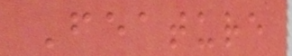Feature
